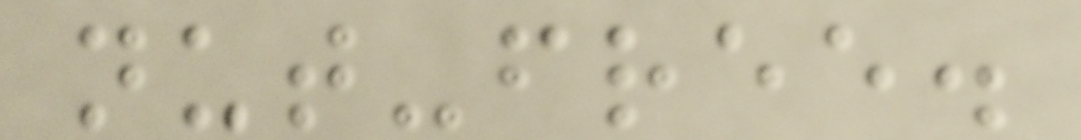nut-free.
